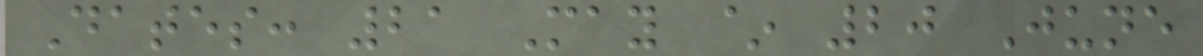Dates: 21 May ~ 20 June
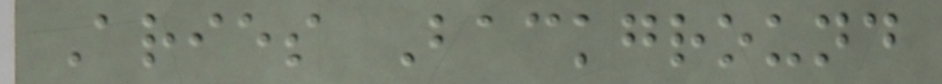Aries Background
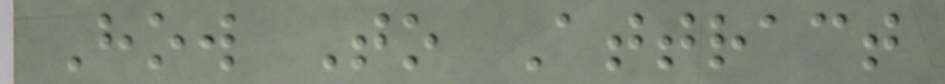How To Attract
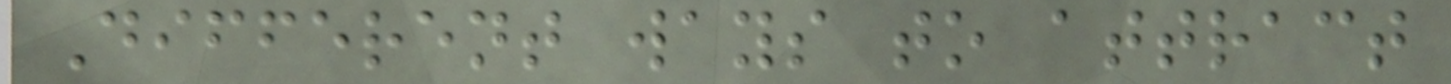Different ways to attract
